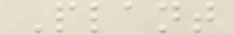Plant
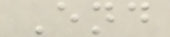End
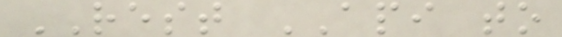REST API to
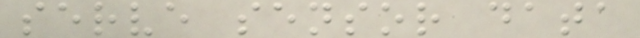serve sensor data
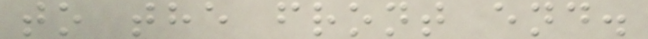to the front end.
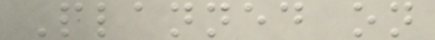Planned on
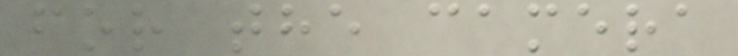for the camera
